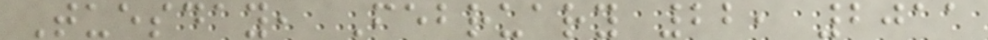Tuesday, February 22, 2011
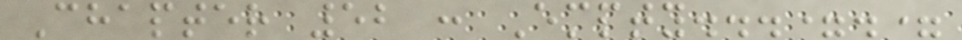Chapter 52 : Empty...=.=
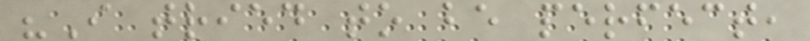"I tried to be perfect,
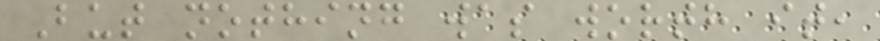But nothing was worth it,
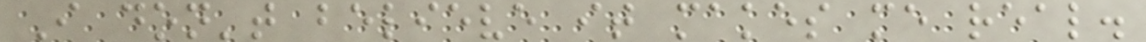I don't believe it makes me real.
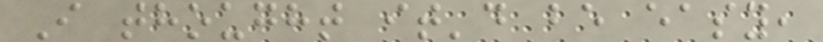I thought it'd be easy,
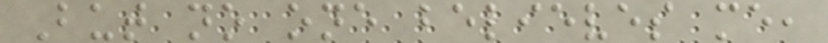But no one believes me,
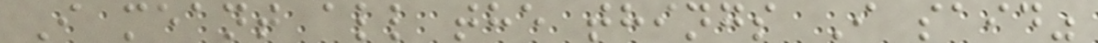I meant all the things I said"
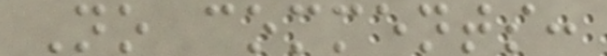No comments:
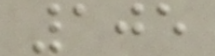105
